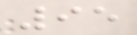95
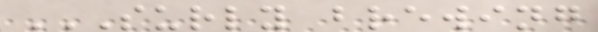SURLY BREWING
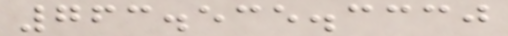763.535.3330
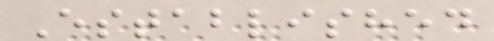Established
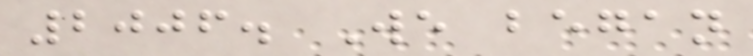2006. We began
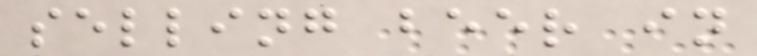selling beer in
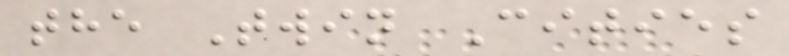the Twin Cities
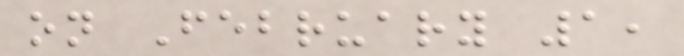on February 1,
